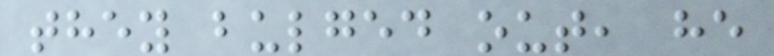they bulged out, he
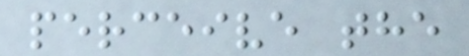perceive the
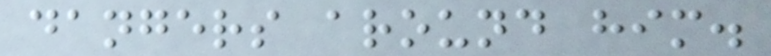dangers around him.
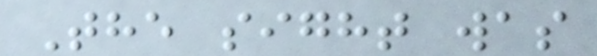The sight was
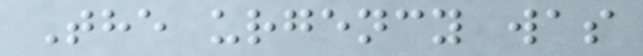The urgency was
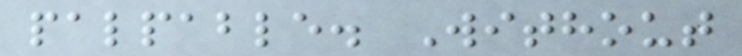palpable. Without
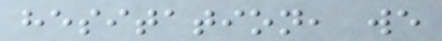hesitation, we
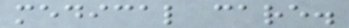medical care.
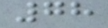78
